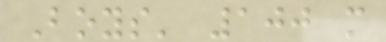Boys' 100 m
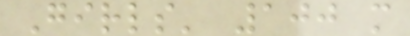Girls' 100 m
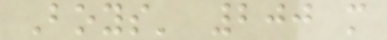Boys' 200 m
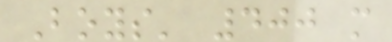Boys' 400 m
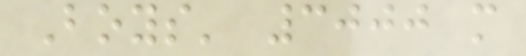Boys' 3000 m
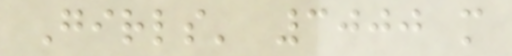Girls' 3000 m
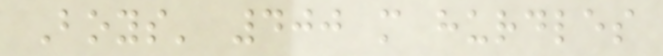Boys' 400 m hurdles
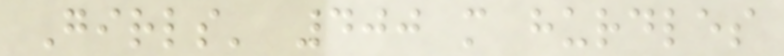Girls' 400 m hurdles
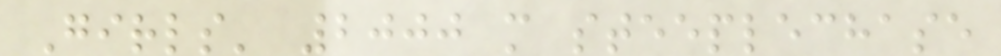Girls' 2000 m steeplechase
